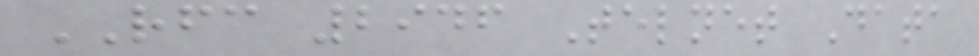RFC 2946 Telnet Data
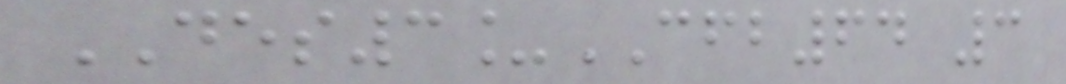DES3_CFB64 3
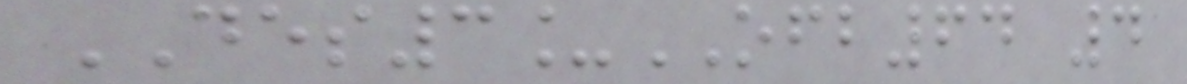DES3_OFB64 4
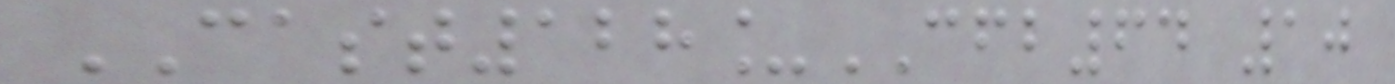CAST128_CFB64 10
